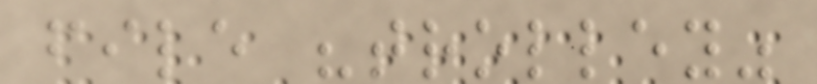file "trolley"
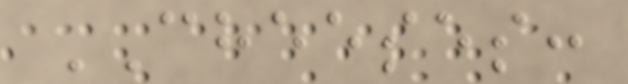CHEESES:
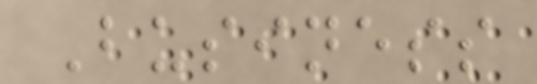Business
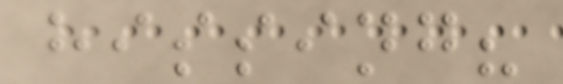hissing?
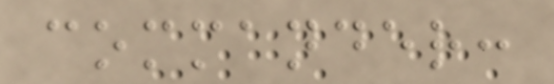commander:
